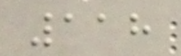118
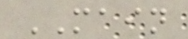MAIN
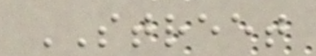STREET
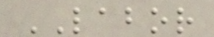LABOR
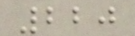220
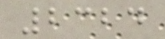2324
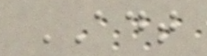ADT
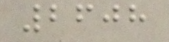2608
